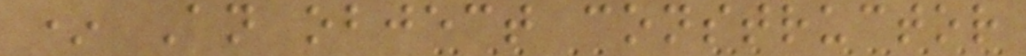* An object constructor
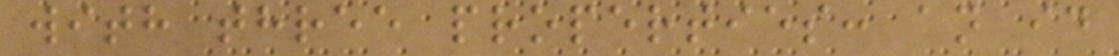with three properties: an id
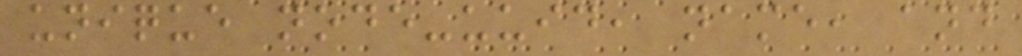unique node-uuid, name, and
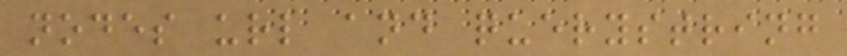nodes url and querystring
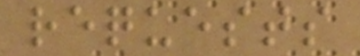requests
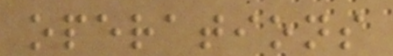operations
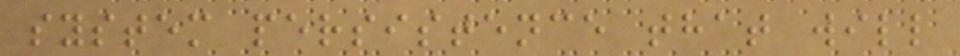system persistence that will
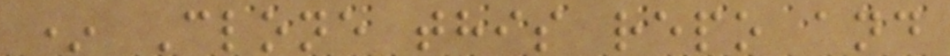* Clone this repo and
